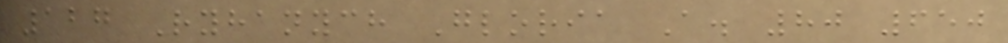127 Ryhanych Gloria A. 80 650
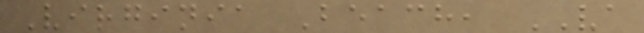Virginia Beach, VA
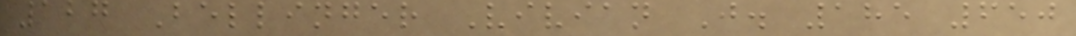127 Bellinger Vivian J. 185 650
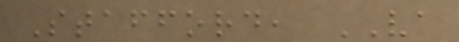Stafford, VA
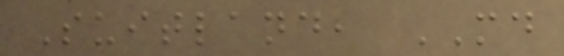Suitland, MD
